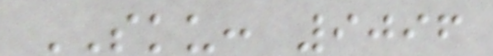SKU: 9096
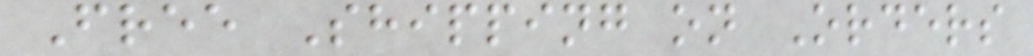Free Shipping on Orders
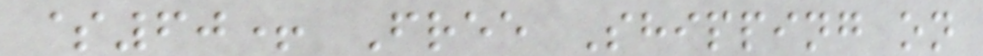$60+ Free Shipping on
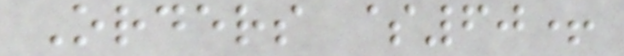Orders $60+
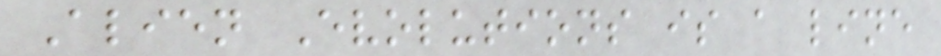Alien Evolutions is a line
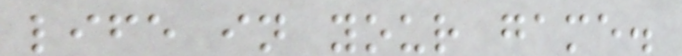life in your game.
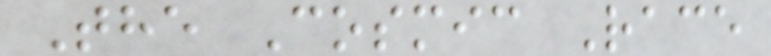The Cosmic Race
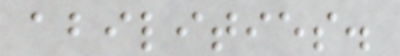abilities.
